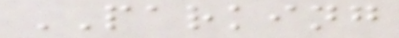PARKING
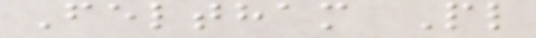Feltham Pl
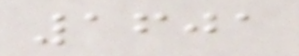1601
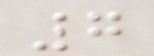7
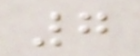7
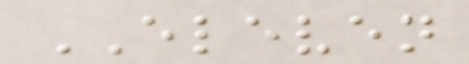ELEVEN
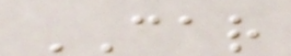CAR
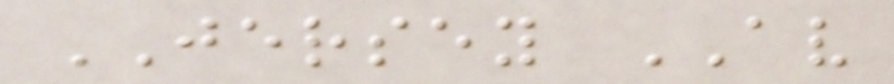JERSEY AV
